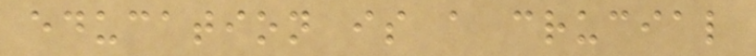education is a crucial
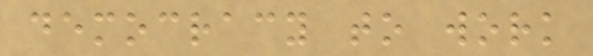democracy to work
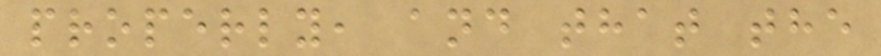properly, and that the
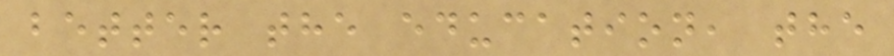better the education, the
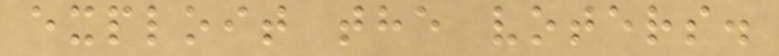exploit the voters.
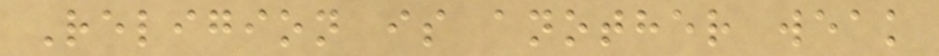Religion is another weak
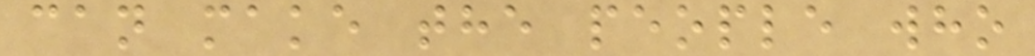can make the people who
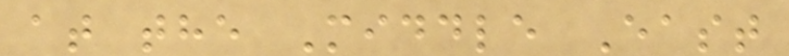at the Middle East
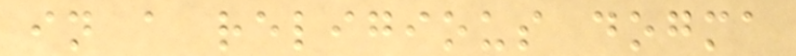in a religious dogma
